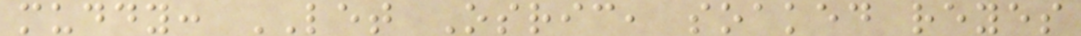muddy: LET Osric, soaked reyes
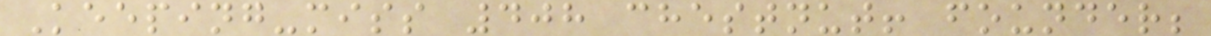Keeping-miss 408 chestnut! founder;
